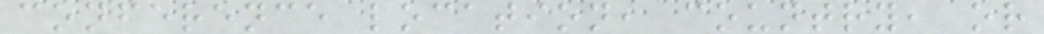conference location, country, or
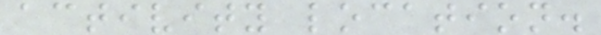activity location.
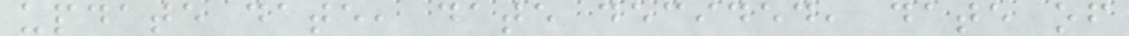update date, date decided, date of
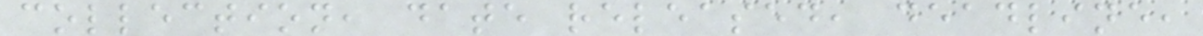collection, date released, deadline,
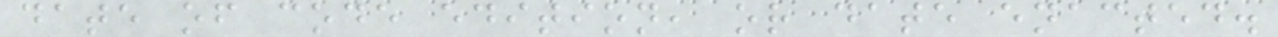date of code edition, or date enacted.
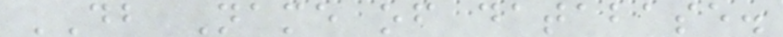DB Name of database.
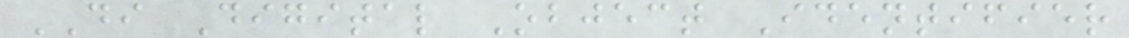DI Digital Object Identifier
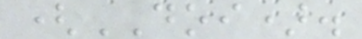(DOI).
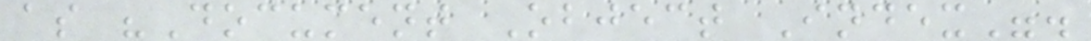as "Document Object Index".
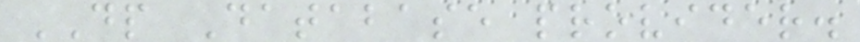DP Database provider.
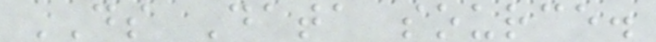DS Data source.
